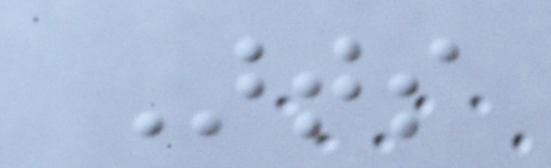Arts
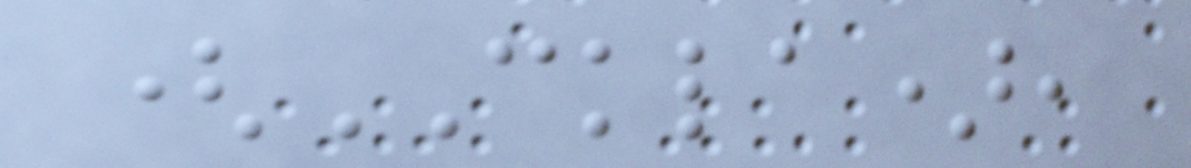(CKLA),
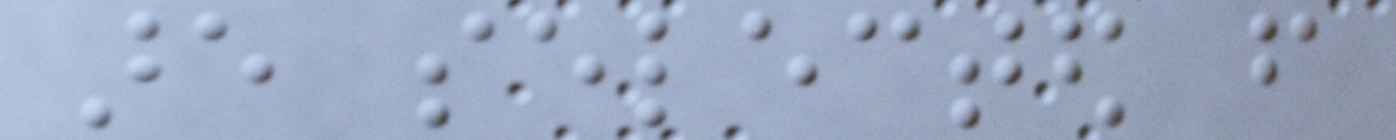are selected from
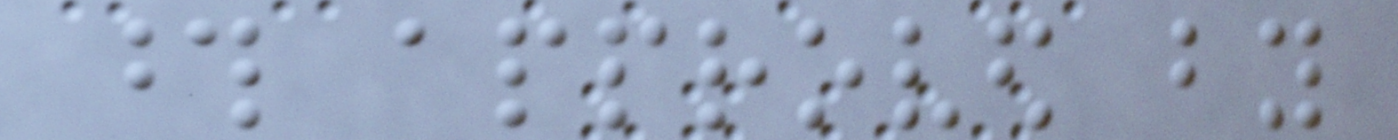those approved by
